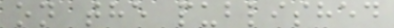on the published
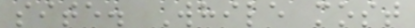site. While most
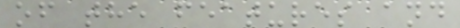of the features and
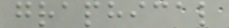graphical
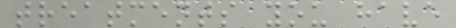treatments you have
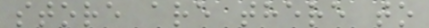store are there to
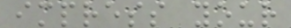impress your
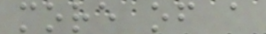more of a
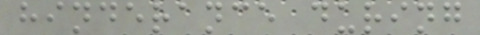hinderance during
